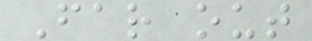Far out
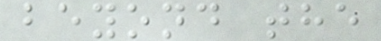beyond the
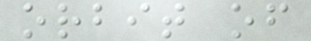orbit of
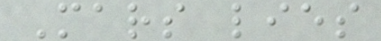Mars lies
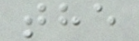the
